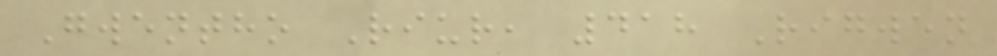Gwentho Riur, 418 Rigwen
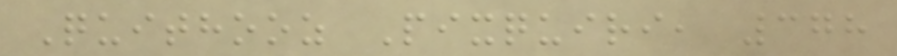Quithooz Pixquiri, 378
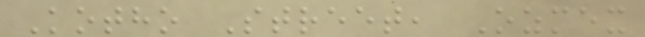Kotho Street, Ozmex
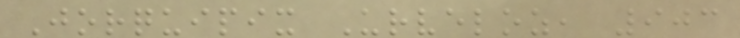Jorquipix Urveloz, 903
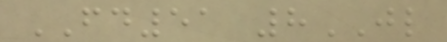FD51 8JL
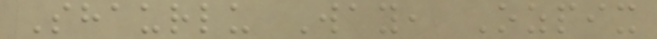Shaurlu Way, Ozpix
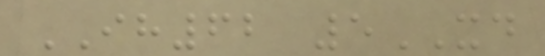IH62 5XD
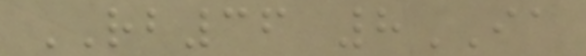RB36 8IA
